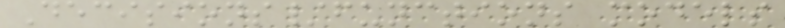Decisions/functions models
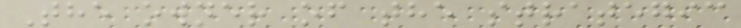The owner of the strategic
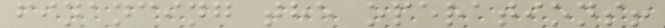financing the operations!
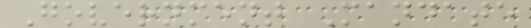Government Mandate
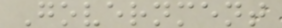Government
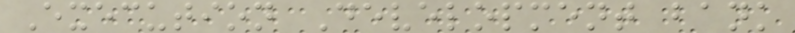Execution Development bank
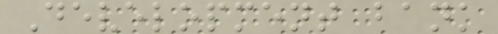Development bank
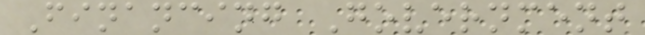Financing Government
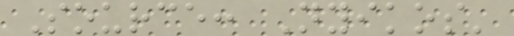Source: Nyikos'
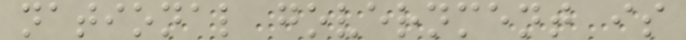national government is
